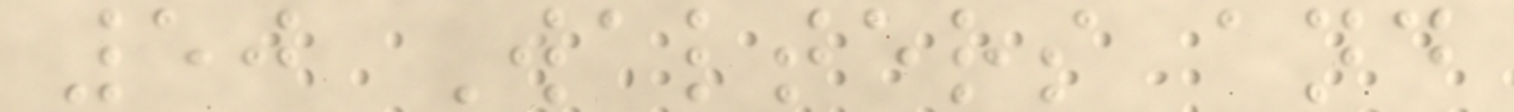50 Walters and
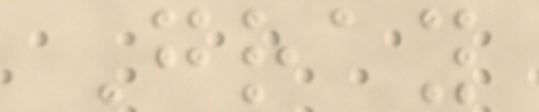Gray
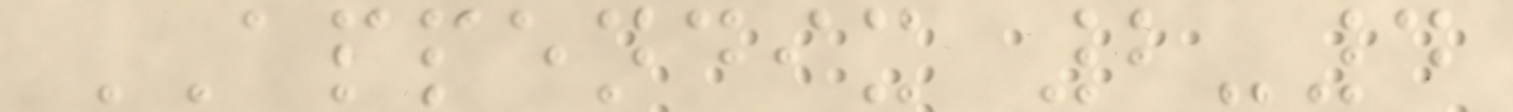APPENDIX 2-4
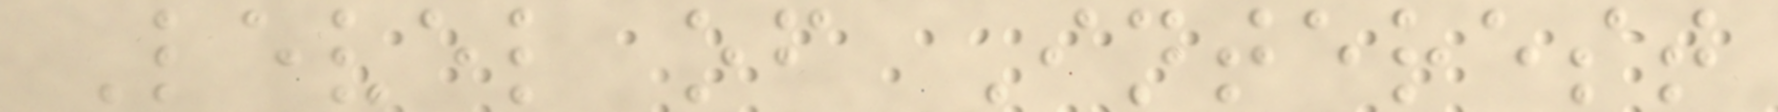Level of Interest
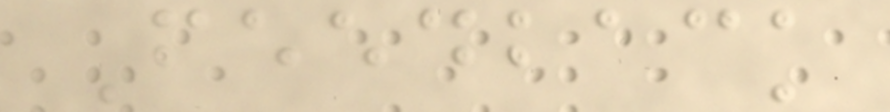Feedback
